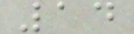14
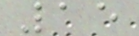15
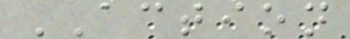ACTION
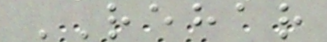REHAR
